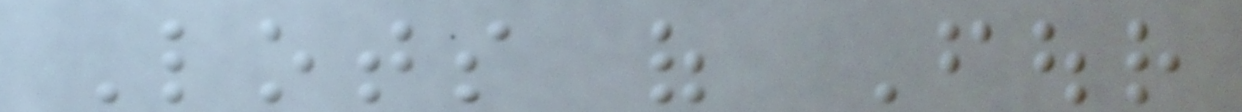Lots of Four
